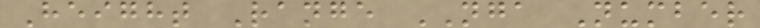Height Range NGA Number
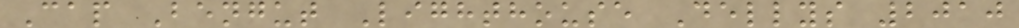Cap Bengut Lighthouse Dellys 2010
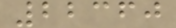22360
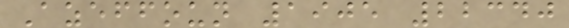Azeffoun 1905 22340
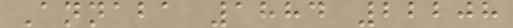Annaba 1884 22208
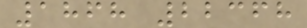1868 22368
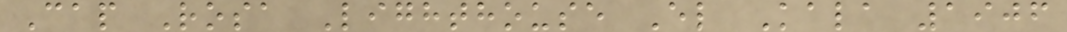Cap Rosa Lighthouse El Kala 1906
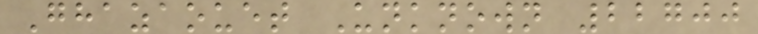Ghazaouet Unknown 22700
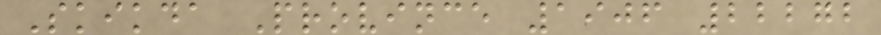Skikda Province 1906 22272
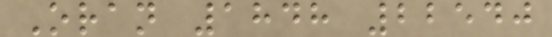Oran 1848 22540
